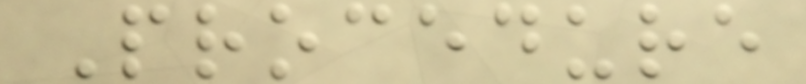Procedure
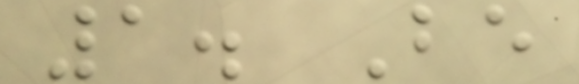1. Be
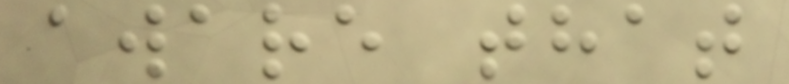aware that
